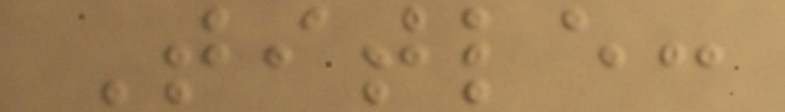Title:
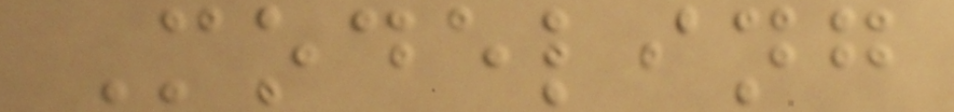Modeling
